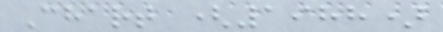Chart (1988)
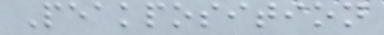Peakposition
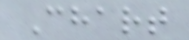Chart
